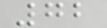72
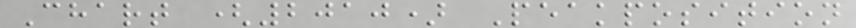Chart (2010) Peakposition
